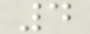4
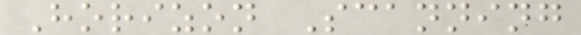Horizon Scanning
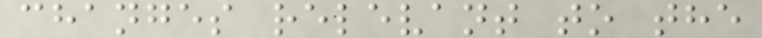changes relevant to the
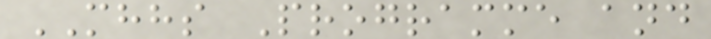MHHS Programme and
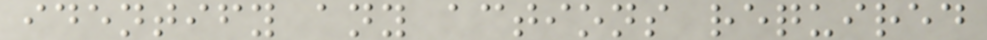identify any actions required
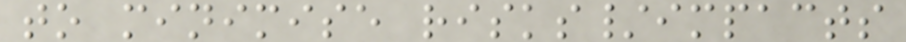to minimise risks/impacts
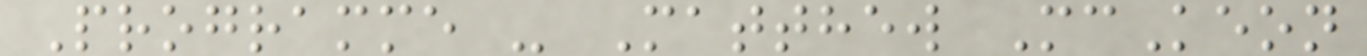Programme - Matthew McKeon
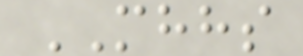MHHS
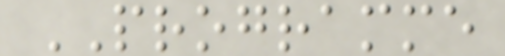PROGRAMME
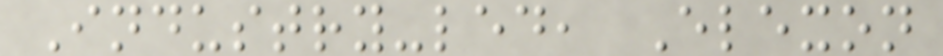Industry-led, Elexon
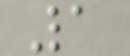1
